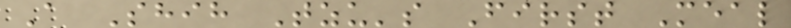A Shih Tzu's First Meal
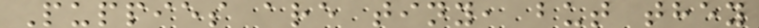Puppies are tiny, but they
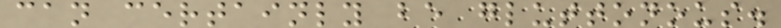can certainly be gluttonous.
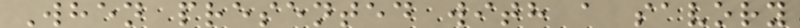When presented with a savory
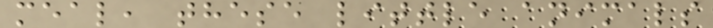meal, these little animals
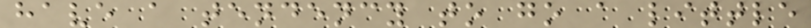have a tendency to go a little
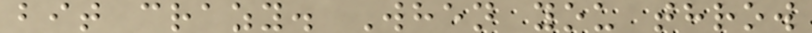bit crazy. When you throw
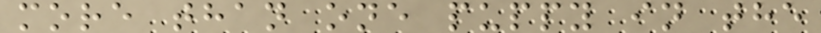more than one puppy in the
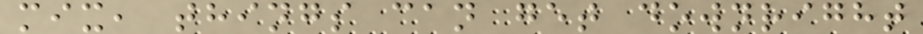mix, things can get downright
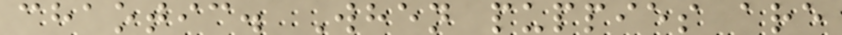chaotic. When puppies are
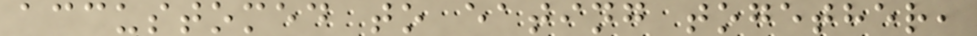accustomed to eating together,
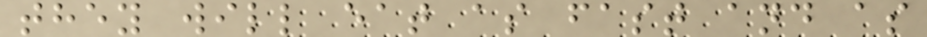they will eat as fast and as
